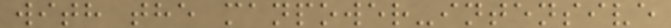with the manpower-intensive
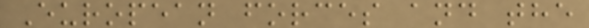European forces and the
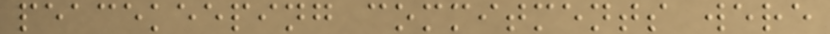peacekeeping commitments were
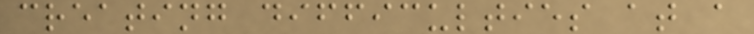creating difficulties at a
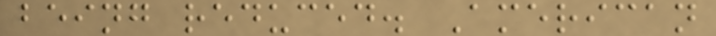being reduced. American
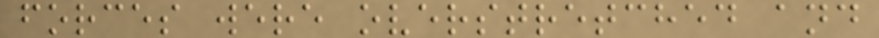forces were overstretched and
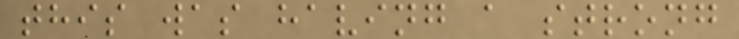this was having a strong
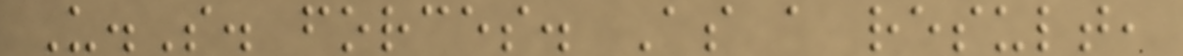U.S. forces. As a result,
